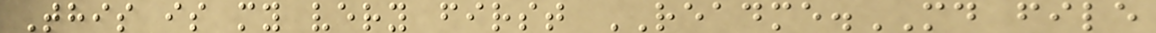This is my very first README.MD file
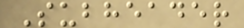Subheader
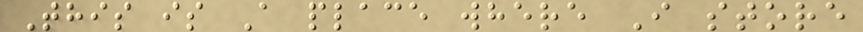This is A place where I store
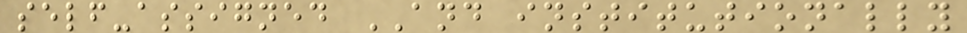self-assigned AND institutionally
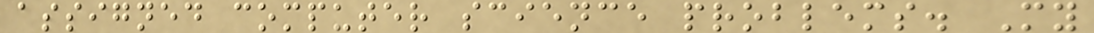assigned computer science problems. My
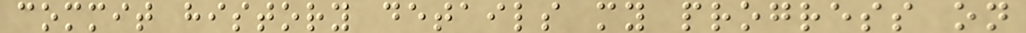commit history details my progress on
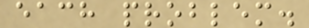each problem.
